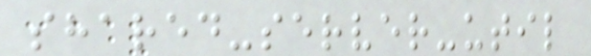shared-server-util
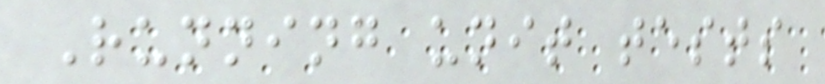Running unit tests
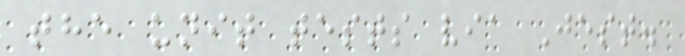the unit tests via Jest.
